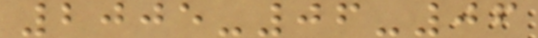2005-06-06
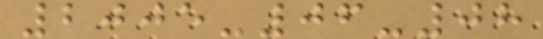2005-06-08
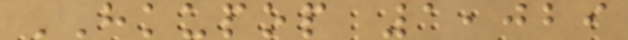HKUPOP 1,029
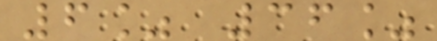6% 36%
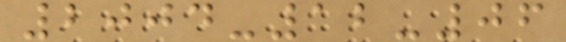2004-12-06
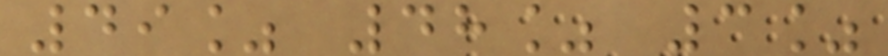49% 48% 3%
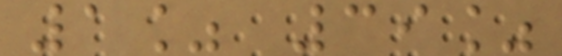1% 39%
